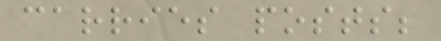carries posts;
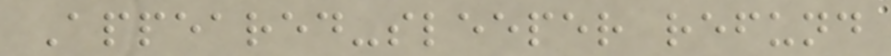Appeared-sleeper refund
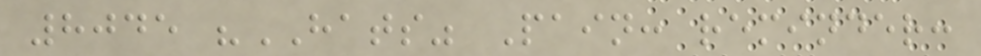8045 "HATS" Pain: reminder:
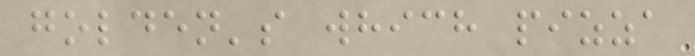golden's which pizza
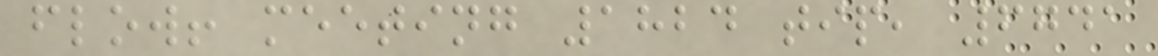flow! meeting 1824 tip, 6741
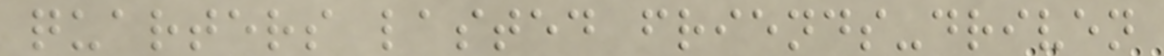quarters lasted friends-driven
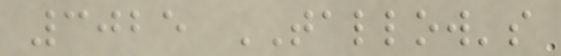3025 TALLOW's
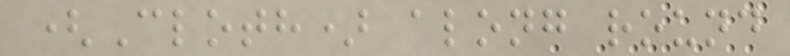(Cloth) along round
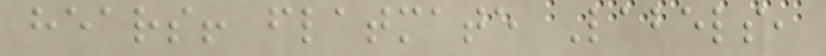hears! flatmate Labels,
